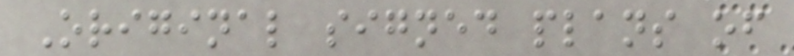Original signed plans of
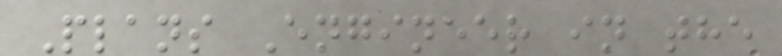Plans Engineer in the
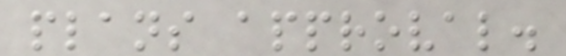plans approval.
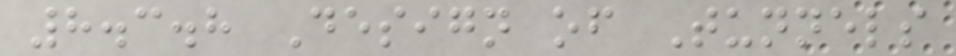8.3.8 Design of Tunnels
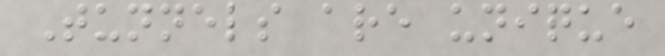Tunnels are unique
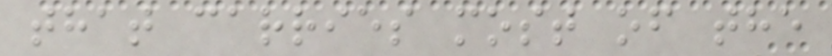that carries most of the
